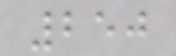250
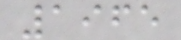1965
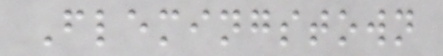Flemingstown
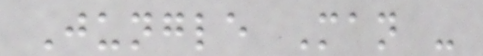Jungle Man -
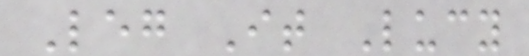Leg It Lucy
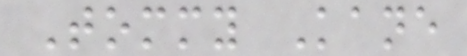Tommy Kane
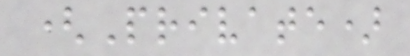(Private)
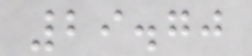29.70
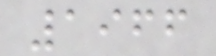1966
